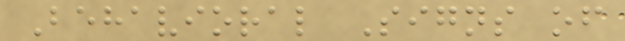Behavioral Signs of
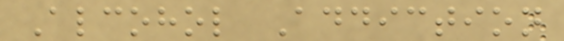Alcohol Addiction
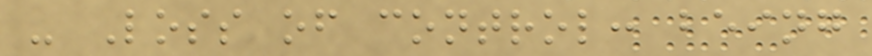- Loss of control: being
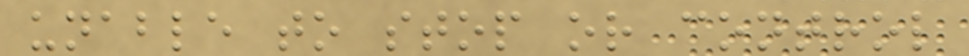unable to stop or control
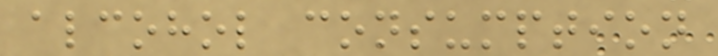alcohol consumption
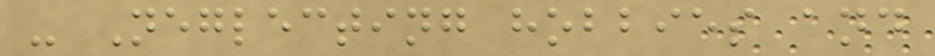- Neglecting hobbies and
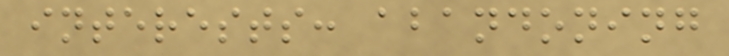interests: abandoning
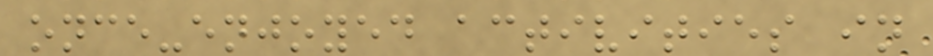once-enjoyed activities in
